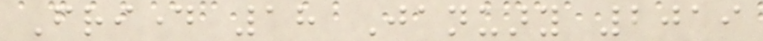Friday 18 January 2019
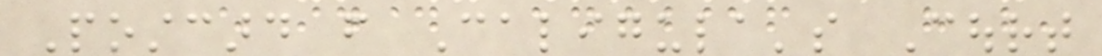Postcard from Caligula's Court
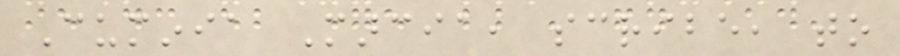Cuminia Marcia, scribe, to
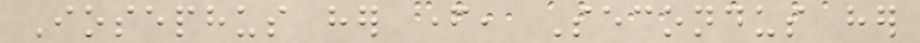Iosephus her father, Secondus her
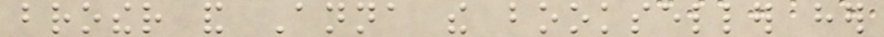brother and Anna the bookseller her
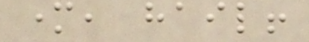mother, hail!
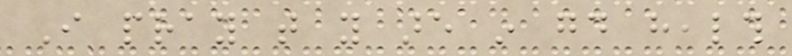I pray that you are in good health
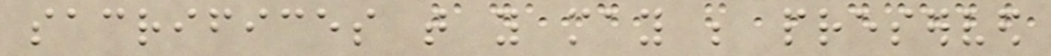sacrifices that you may be preserved
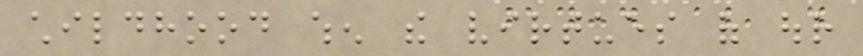childhood when the virtues of our
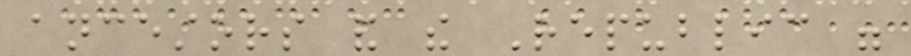ancestors and the Republic were
